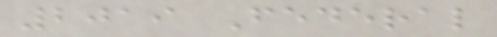2019 Federal
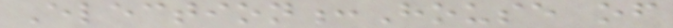Election:House of
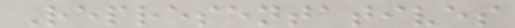Representatives
